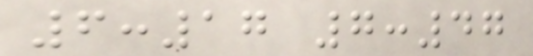6:17 7:47
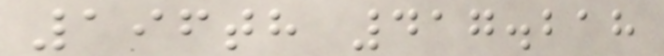196th 417.218
